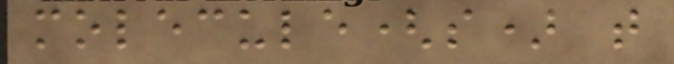molecule(s) that
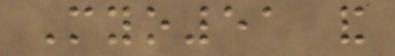Myo51 and
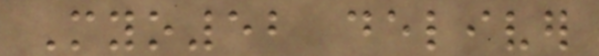Myo52 deliver
